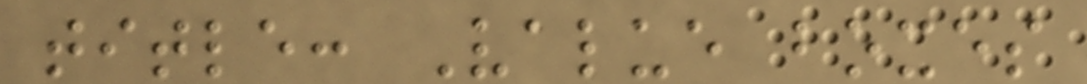title: Value boxes
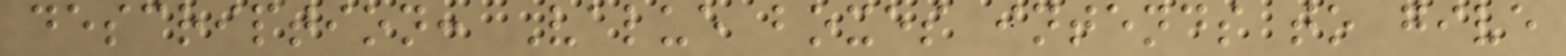description: Value boxes intends to give
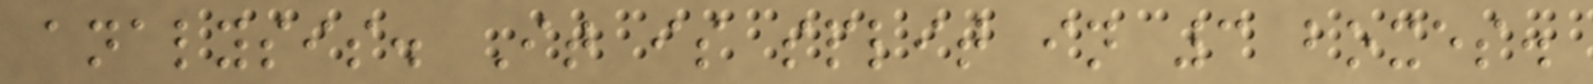analysis. It is split in 3 boxes.
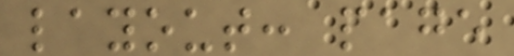layout: page
